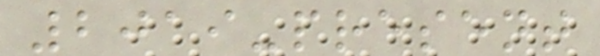2019-present
